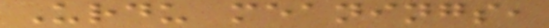Urdu meanings,
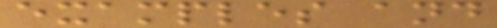examples and
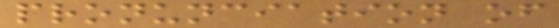pronunciation of
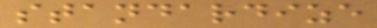standardize
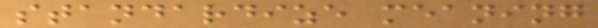standardize meaning
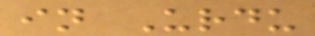in Urdu
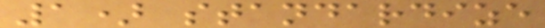1) standardize
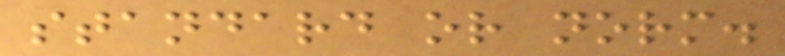standard or norm.
